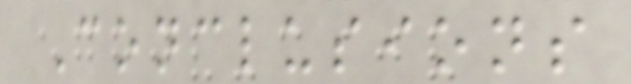Conclusions
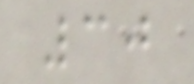30
